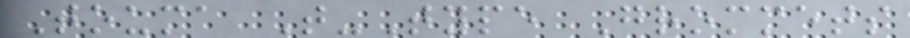Touma T-Type Grommets
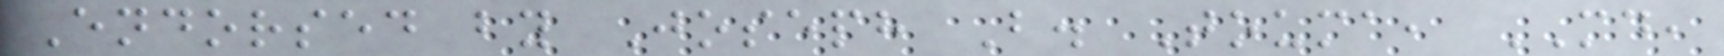Endorsed by Joseph B. Touma, MD,
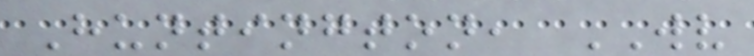Huntington, WV
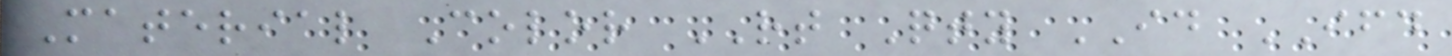Material Color RT Qty ID IFD
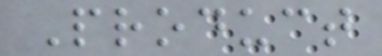Product
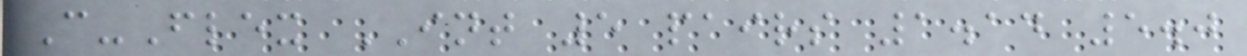C-Flex INT 5 pairs 1.14 5.0
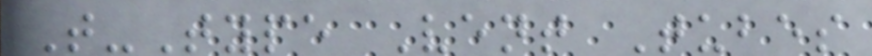T-Type Vent Tubes
